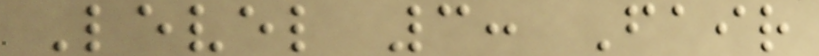Level 3: Fair
